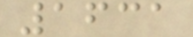1631
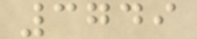3749
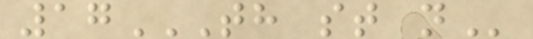17TH ST N
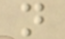n
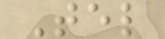Tel
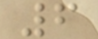6
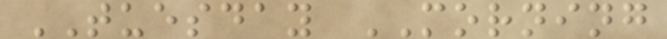TUESDAY MORNING
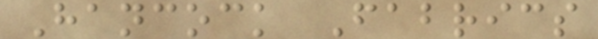Hancock Fabrics
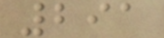291
